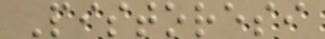Pistoresi
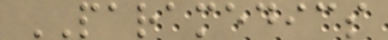PARAMEDICS
